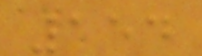154
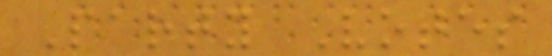Party Votes
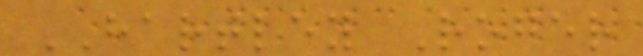HARTLEY Roger
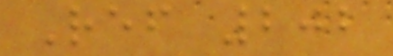Ref 202
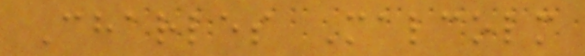Charles Malcolm
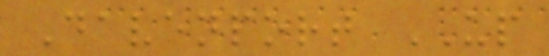Davenport UP
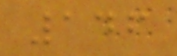146
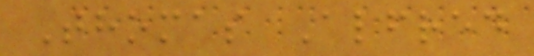Thomas Alfred
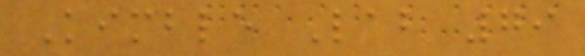Kimble Lab 79
